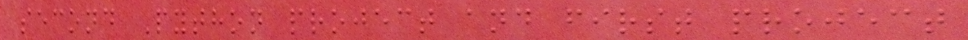second Python project and first project
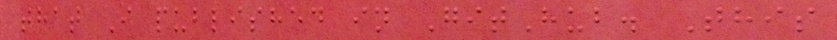that I published in GitHub. This
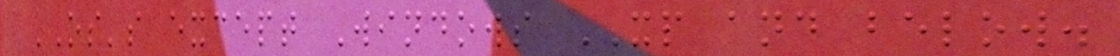OS's except Windows XP and below.
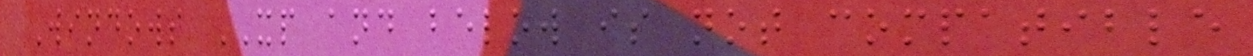Windows XP and below is not compatible
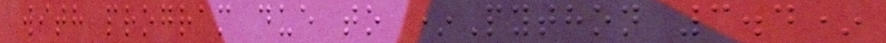with program due to *Python 3.4*
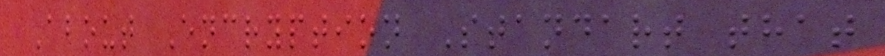About Encryption Standart that
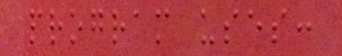program uses:
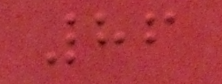86
